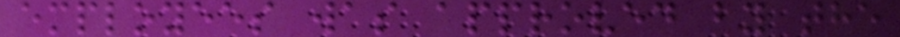employees was approved by the
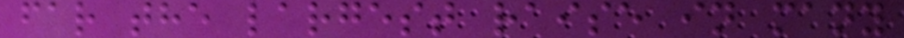far the largest raise in many
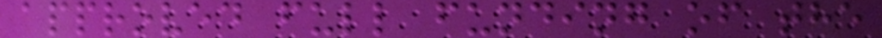approved full funding of the
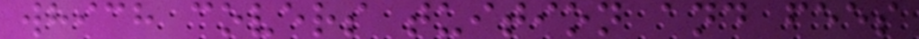which covers tuition and fees
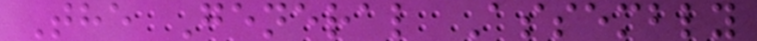The General Assembly
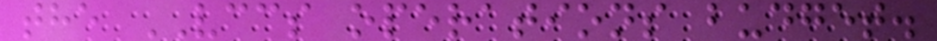the VCCS operations budget.
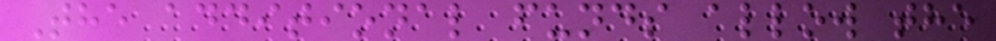The additional funds allow the
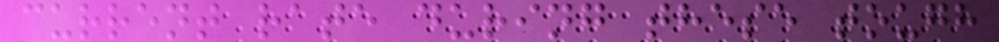current rate during these tough
